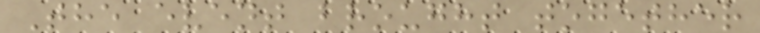The event brought together
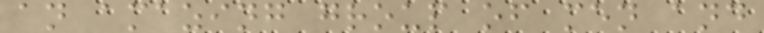an amazing group of men and
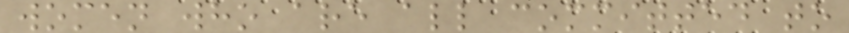women who are all committed to
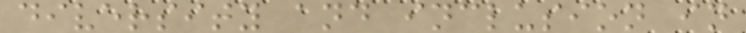diversity and inclusion in
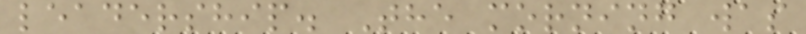leadership. The morning was
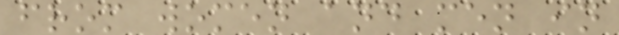from women and men in
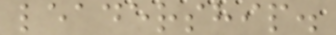leadership.
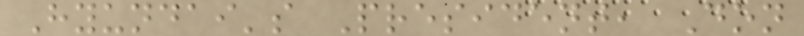Hyundai's President, Don
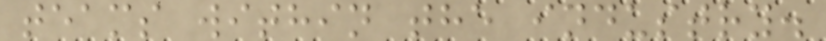teams within the industry.
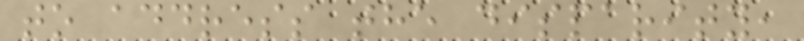to address the disparity,
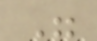"
